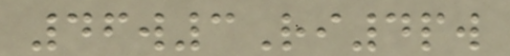46w3Ri4pw
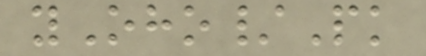yOho/Pk
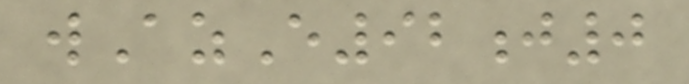wAzE92j0
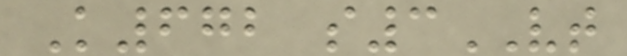K672 s3VT
